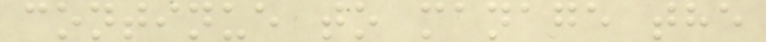continue to manage the
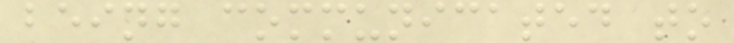being communicated to
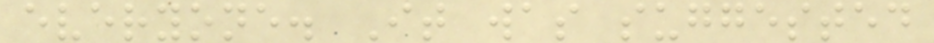everyone. It was suggested
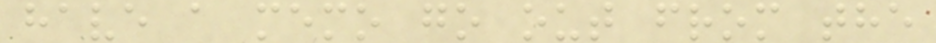have a memo go out from the
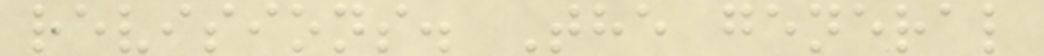revisions. The general
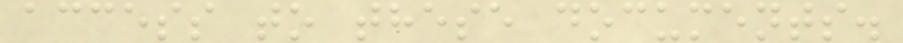access to these documents.
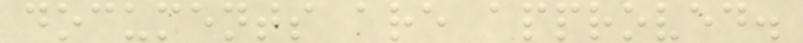documents are approved.
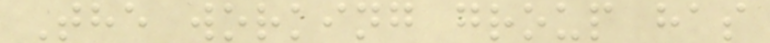The working group has
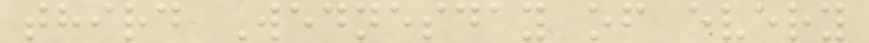third Wednesday of every
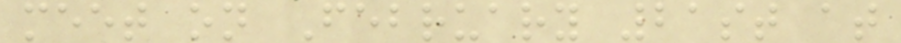meet on February 21st at
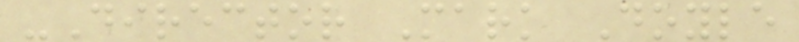-Director Mark Doyle
